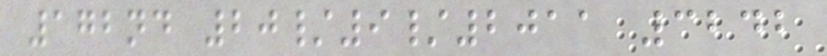172nd 20/9/2011 3242
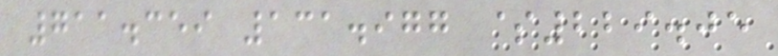711.359 131.977 $229.05
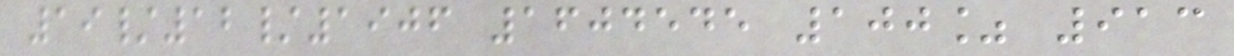19/12/1906 1604545 100% 913
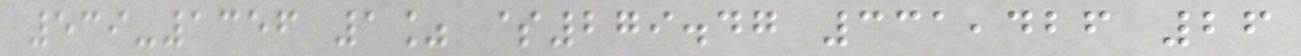539-1356 1% $279.47 331,426 26
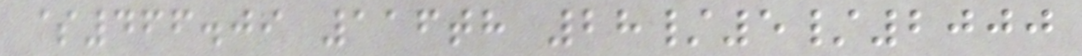$466.09 116th 28/5/2000
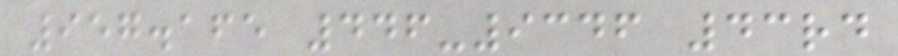957.165 446-9346 43rd
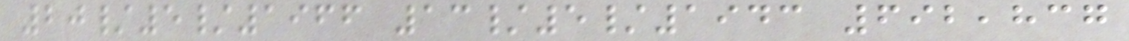20/5/1966 13/5/1943 692,837
